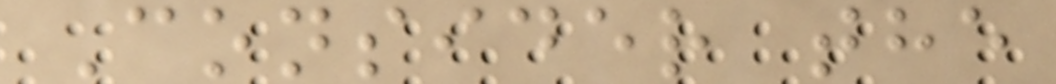Consider the
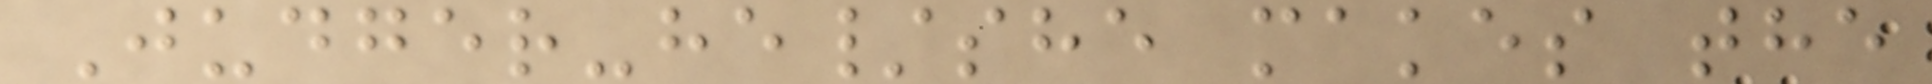Judger-he/she makes the
